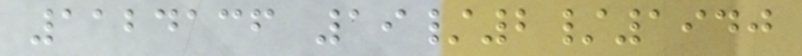1124136 19/2/1940
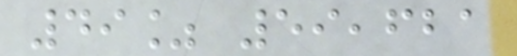49% 59,621
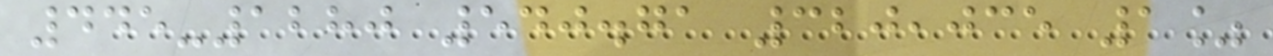445-1280 540.71 320,035 1%
